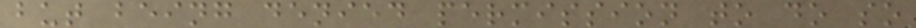but being denied permission to do so
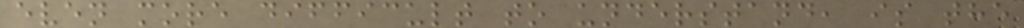even more difficult to understand, is the
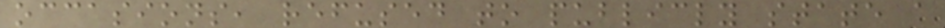occasions, refused to publicly state a
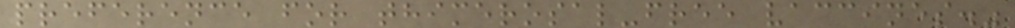preference for thimerosal-free vaccines."
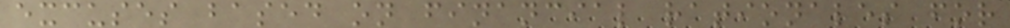excuses based on financial rationales for
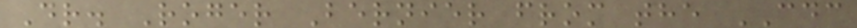Dr. Roger Bernier from the CDC
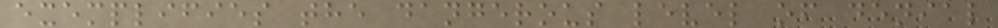exemplifies the dangerous level of denial
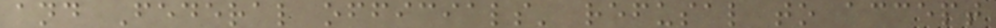and Federal officials' refusal to accept
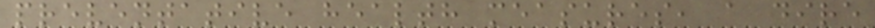preventative health measures, a dire
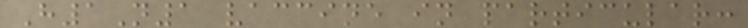H1N1 vaccine in particular:
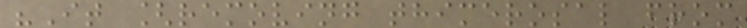"It [removing thimerosal from
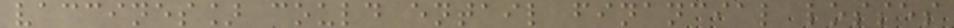vaccines] could entail financial losses
